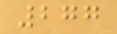277
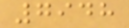7948
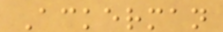Ackerman
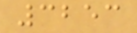3253
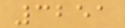3251
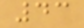43
